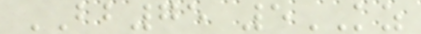BB75 5KZ
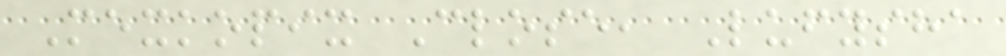Mexkopix Close, Lufysha
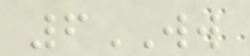6WW
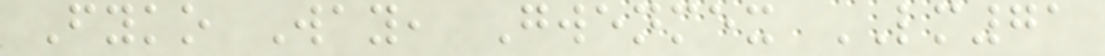Fyko Way, Gwenmex LM71
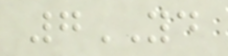7YD
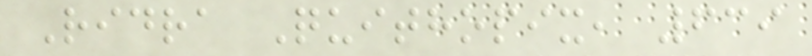Ridra Quithopix, 639
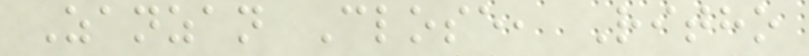Zanzan Close, Ritho
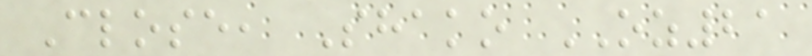Close, Shako OZ21
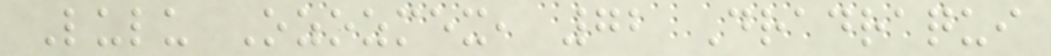Lulu Ozozmex, 72 Dradraqui
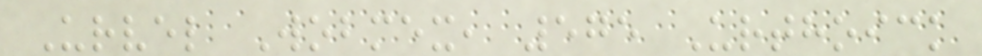Urvel Wobmex, 575 Urthoick
